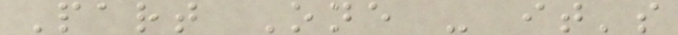Part One - it's
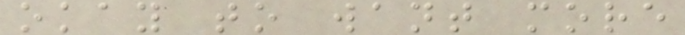okay to want more
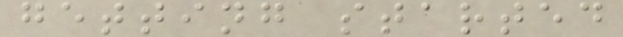getting started
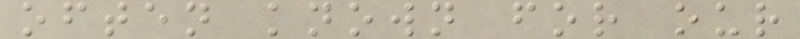often known for our
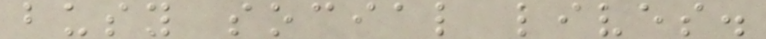busy social lives.
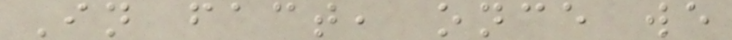In fact, once we
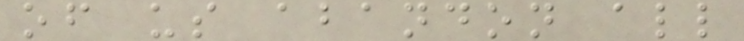of us abandon all
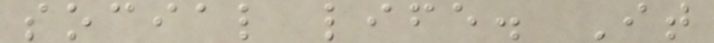social life. It
